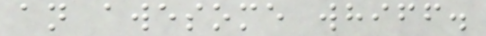an awesome whiff.
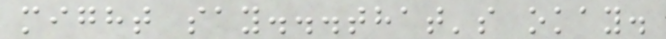might say...that's okay.
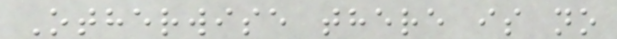Otherwise there is no
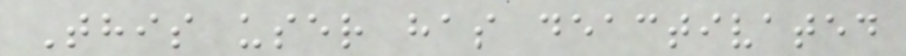This user has deactivated
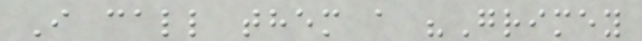I call them a "Grimey
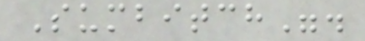Sumbitch".
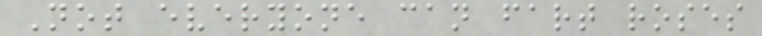Not everyone can fart roses
